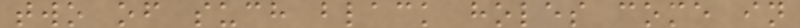two of such black holes come in
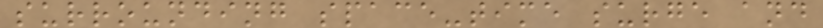surrounding space-time surge and
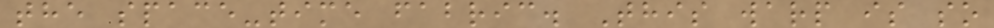the space-time fabric. This warp is so
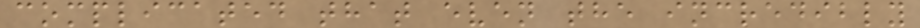complicated that even the incredibly
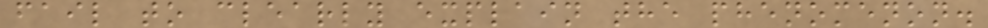fail to clearly explain the phenomenon.
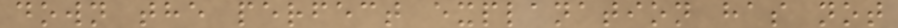down the perfect explanation has not
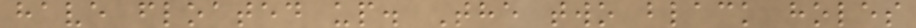have floated up. The two black holes
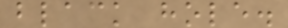black hole.
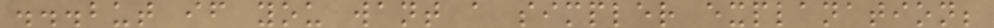...but if you want a simpler explanation;
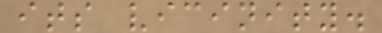its vicinity.
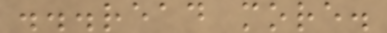...read more.
